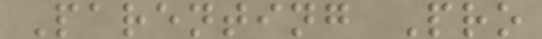Parenting Pro
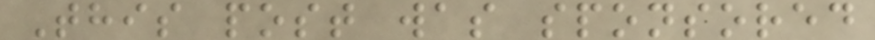This post was sponsored
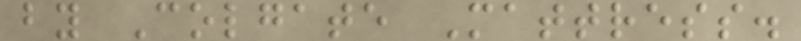by Colgate Mattress.
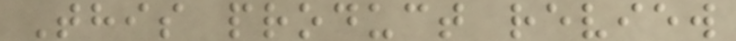This product review
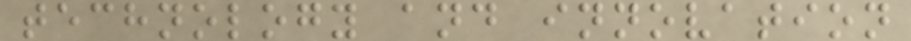technology and innovation
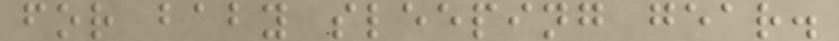for baby sleeping gear.
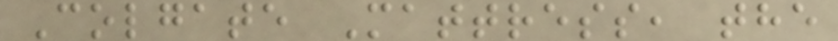Colgate Mattress, the
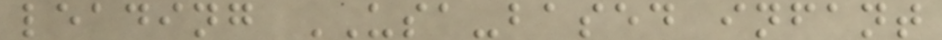leading USA-based infant
